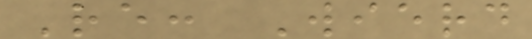Re: Wierd
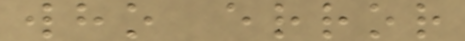who error
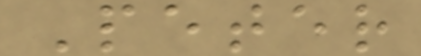Peter
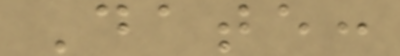Date:
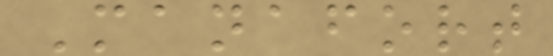Manafort
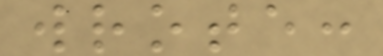wrote:
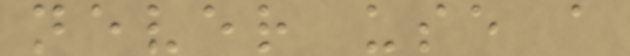never use a
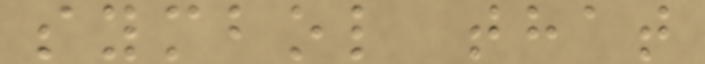symbol that
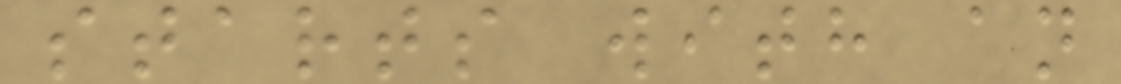starts with an
